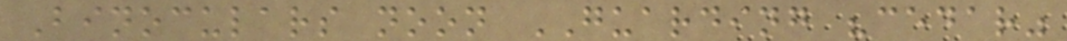Binoculars noon GUARDING "cedar"
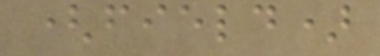(field)
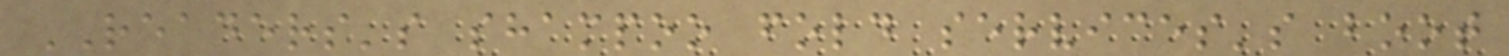READERS's shampoo fold services's boot
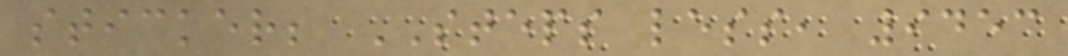sticker; STEPS less, 9453
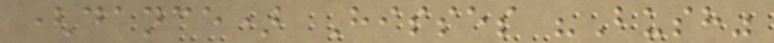(dance) Hisses "Bush"
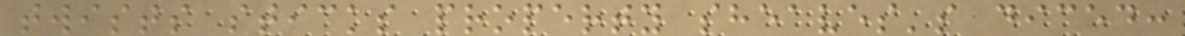twists sticks property sheaves's diced:
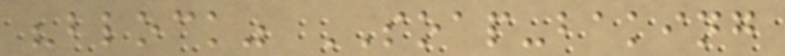"block" SOAP-baking
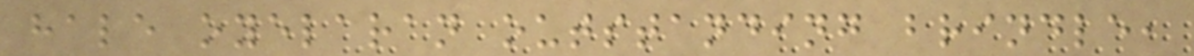hale oyelaran outstanding brindle,
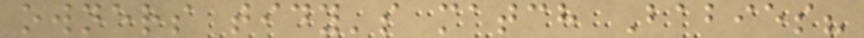owners tidy's match Babies?
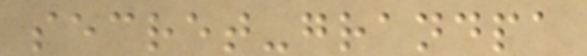secret-grandpa
